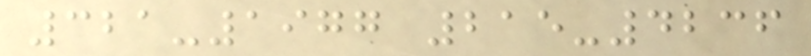321-1977 215-4236
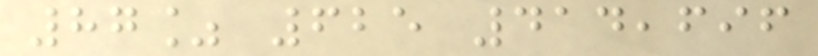87% 625 414,696
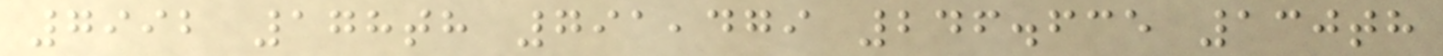7992 178th 791,479 246.635 130th
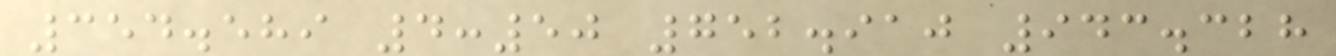354.589 4:50 752.910 943.328
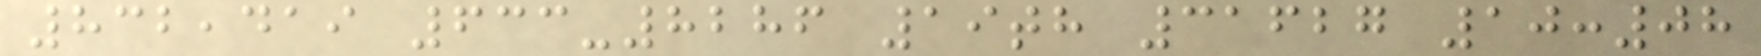832,419 633-8286 19th 31627 10:08
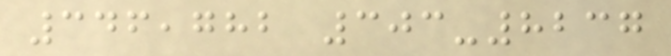346,782 303-8237
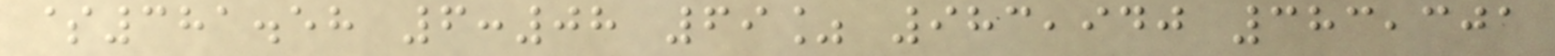$381.58 6:08 69% 983,940 383,301
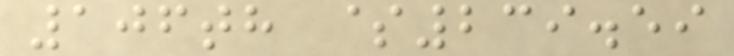106th $239.59
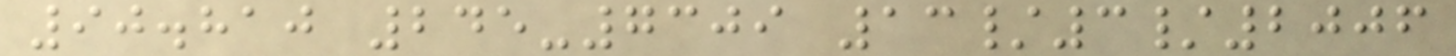90.810 245-7309 13/3/2006
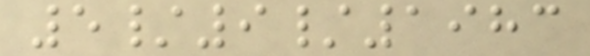5/9/1983
